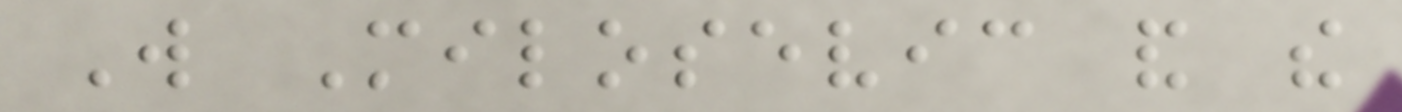Will Milosevic and the
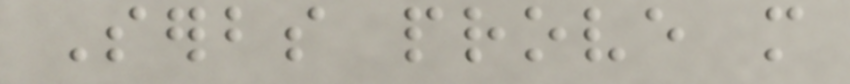Serbs prove more
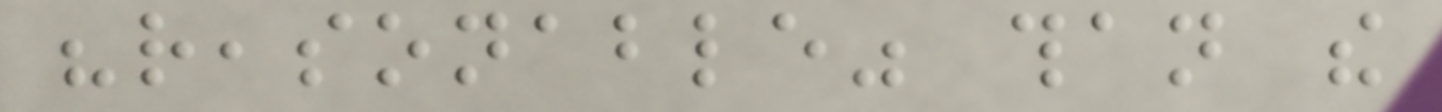"reasonable" than the
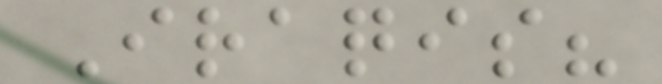Iraqis?
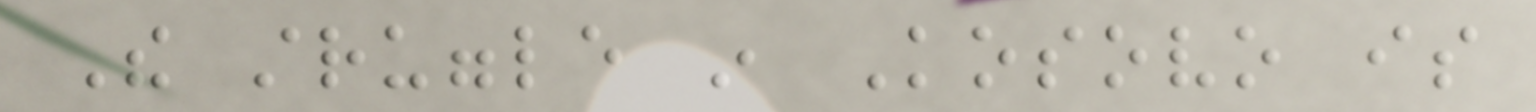The struggle in Kosovo is
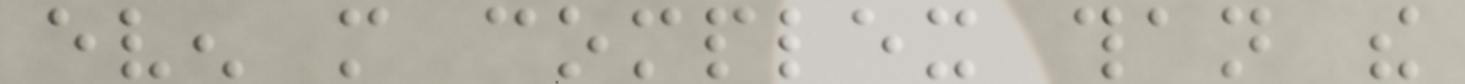even more complex than the
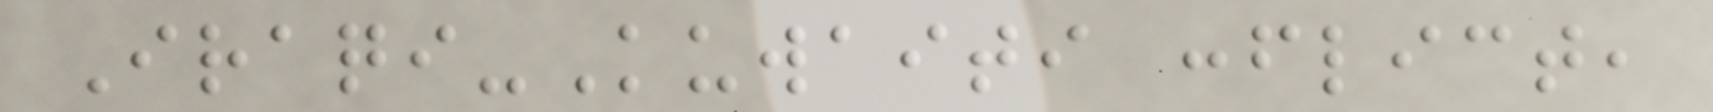Iraqi-Kuwaiti conflict,
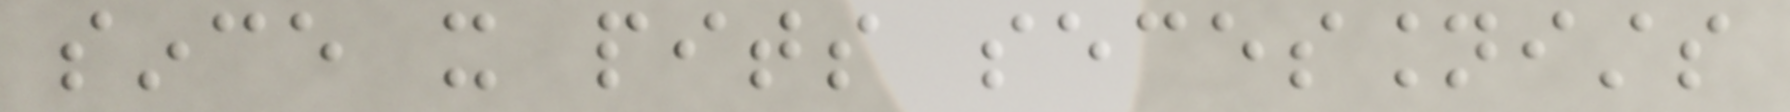since it pits secessionists
